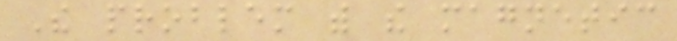The problem with the magnetic
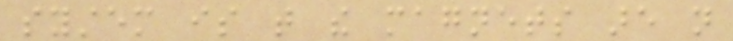system is that the magnets are not
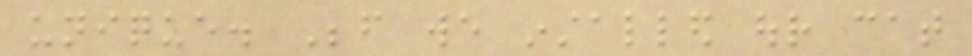unique. Before we installed our cat
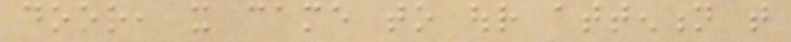door, it came to our attention that
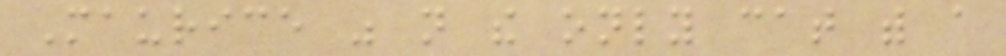Maurice was not the only cat with a
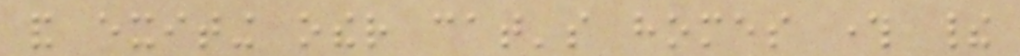and exiting other cat's homes through their
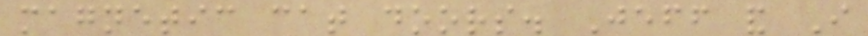magnetic cat doors. Jeff and I
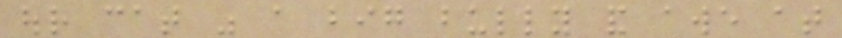our cat was a big bully and awe at
